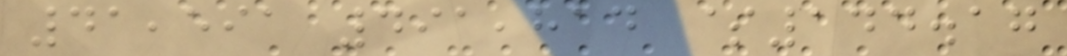41,591 491,814 $144.17
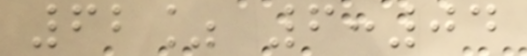62% 6:04
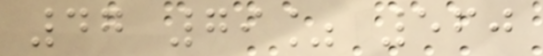47 79% 560
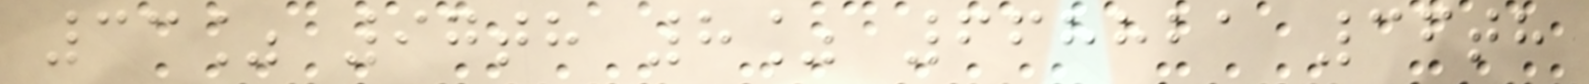33% 97th 8% 668821 36th
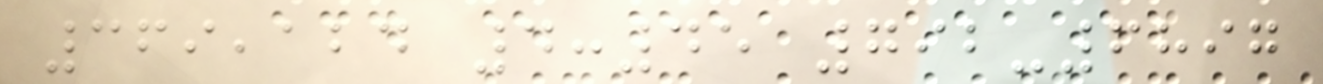369,124 4:45 792-6897
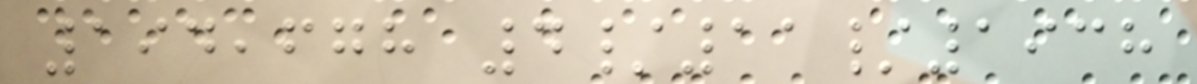194,678 4/11/1938
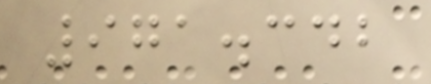971.342
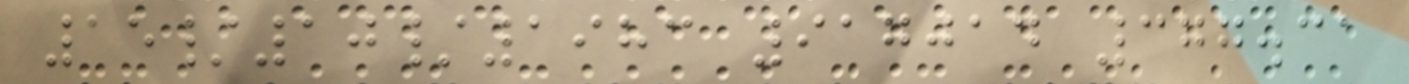15/10/1983 917014 377.31
